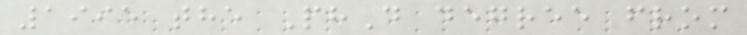1995 the PhD degree from
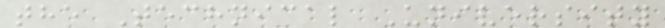the Technical University
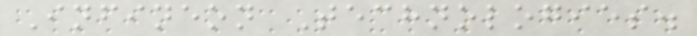Infineon Technologies.
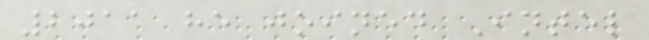2011 he joined Intel
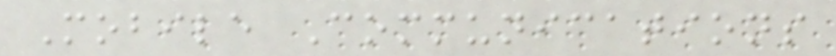Mobile Communications
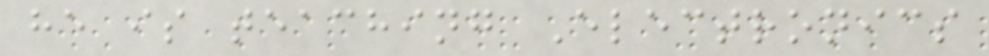he is teaching Electronics
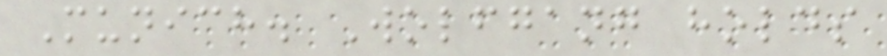Munich. Wolfgang holds
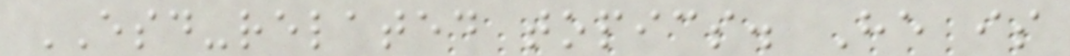ESD-related topics. He is
